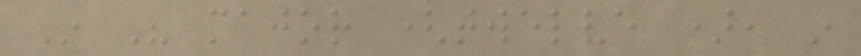In His major (twelve ), in
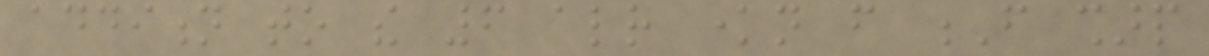addition to the 6 already known from F sharp
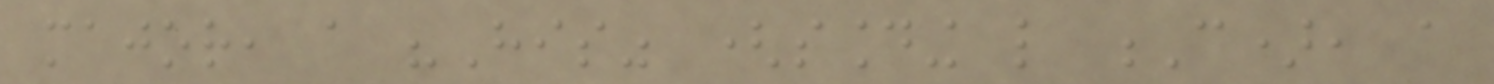major, a "His" (sounding like C), a
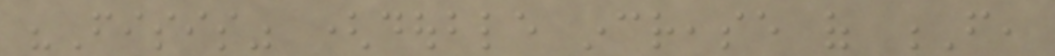"Fisis" (double increase of F,
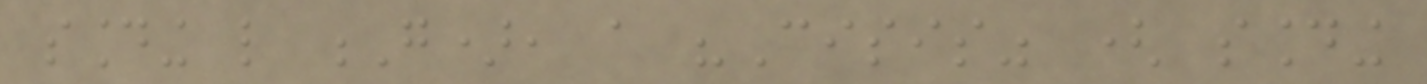sounding like G), a "Cisis" ( sounding
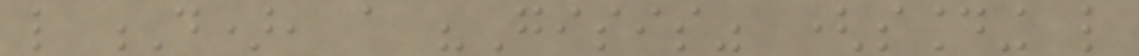like D), a "Gisis" (sounding like
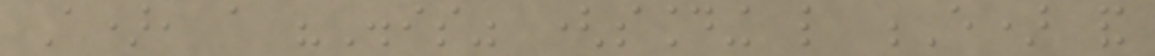A), a "Disis" (sounding like E) and
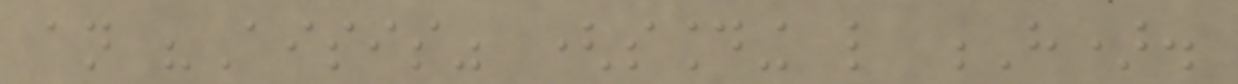an "Aisis" (sounding like H).
